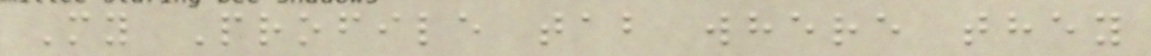My Profile tab where they
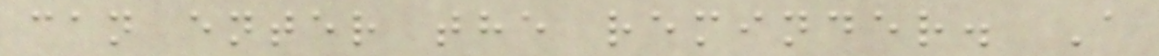can enter the reminder. A
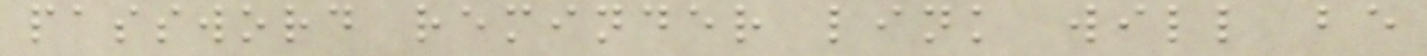password reminder link will be
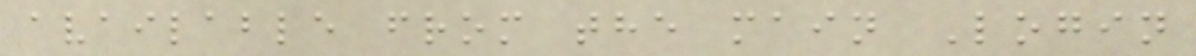available from the main Login
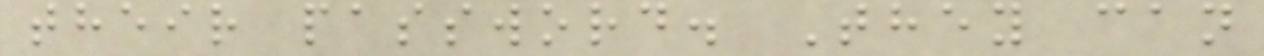their password. They can
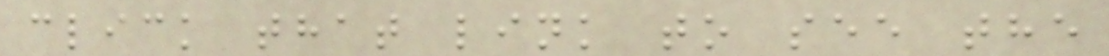click that link to see the
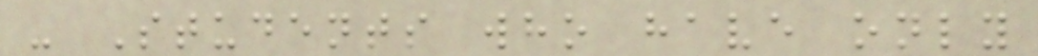- Students who have only
